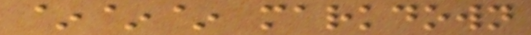~~~ markdown
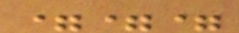===
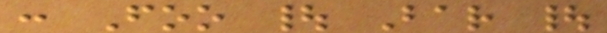: Foo | Bar |
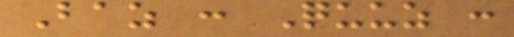Baz : Quuz :
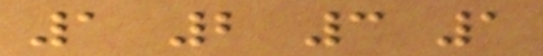1 2 3 1
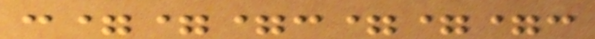:===:===:
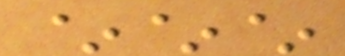~~~
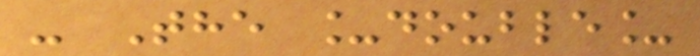- The _double_
